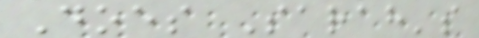Does Sarah's
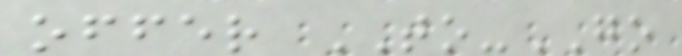offer TO-GO
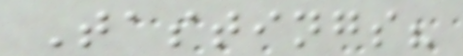Tastings?
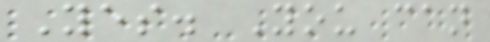Yes. You can
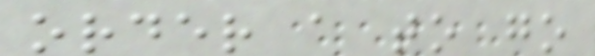order a to go
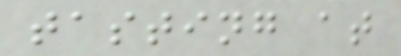tasting at
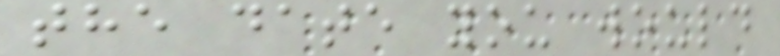the date you would
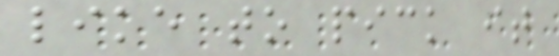like to pick it
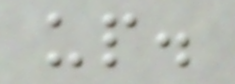up.
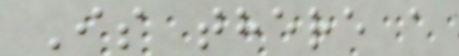Is there a
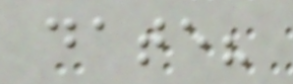date?
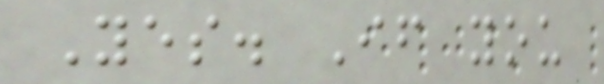Yes. If you
